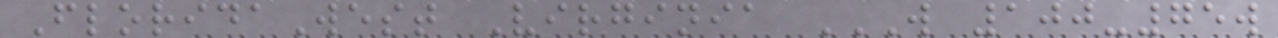FloridaWest Virginia W 100-75W
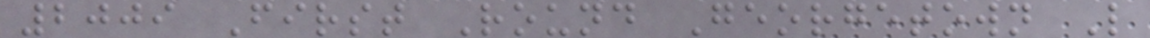2009 First Round Georgetown L
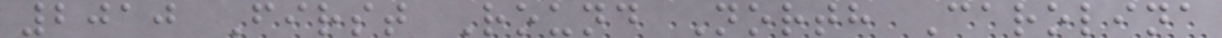2010 First Round North Carolina
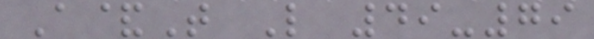A&T L 49-79
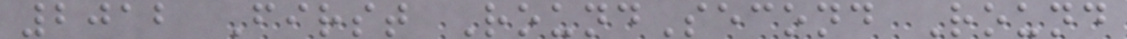2012 First RoundSecond Round
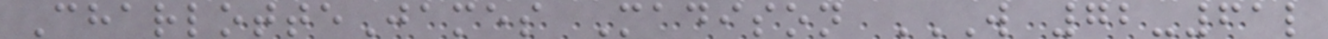CharlotteJames Madison W 72-61L
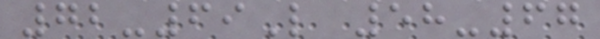72-69L 58-67
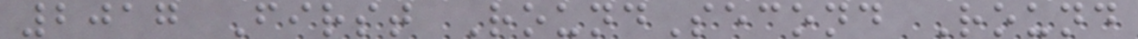2017 First RoundSecond Round
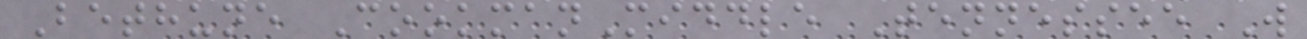Bethune CookmanMiddle Tennessee W
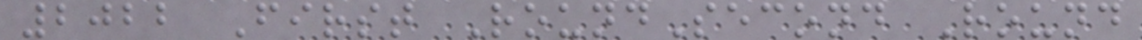2022 First RoundSecond Round
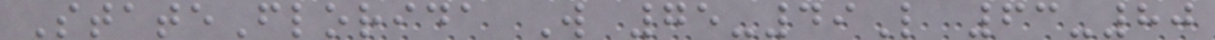StateFlorida W 75-49L 63-80
